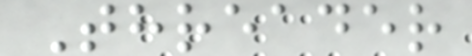Threader
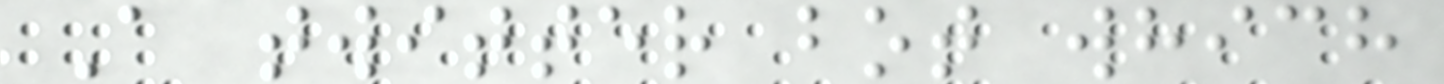A twitter bot which
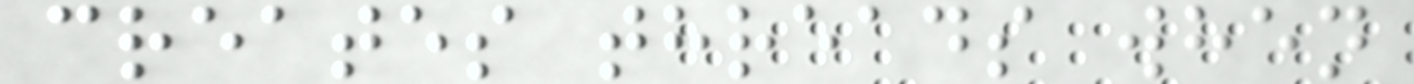creates threads when
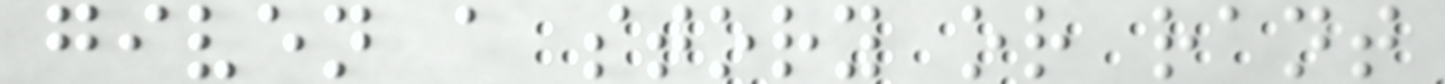given a story or rant
